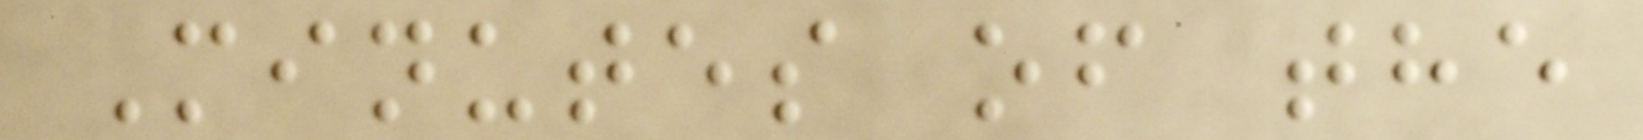Minutes of the
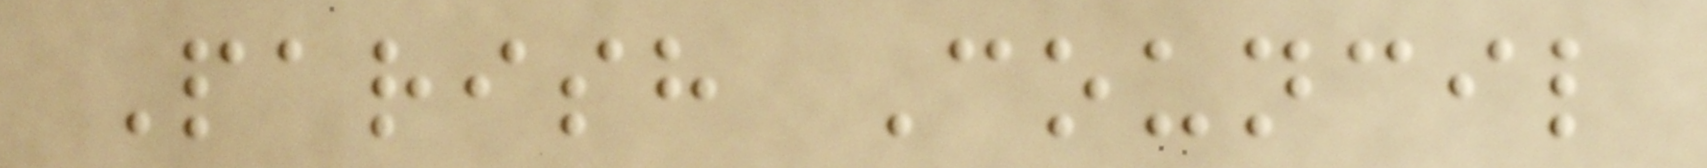Parish Council
